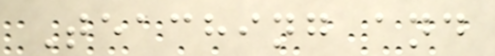Teaching and
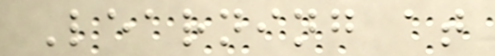Learning at
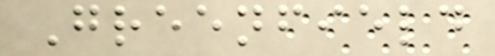Greenfield
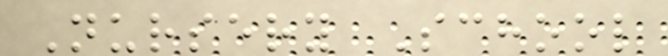Nursery School
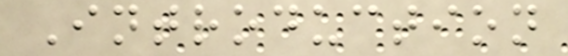Introduction
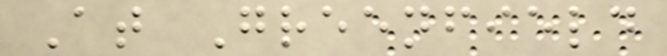At Greenfield
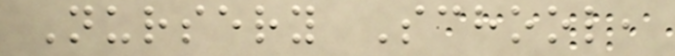Nursery School,
